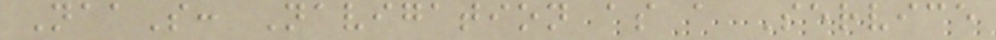NaaS: Navigation as a Service
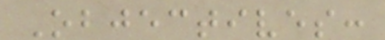Objectives:
